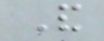And
